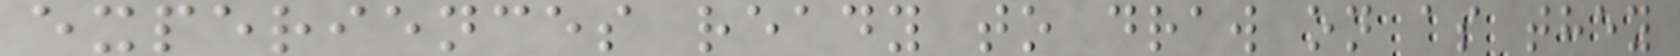experiences ready to draw on as they
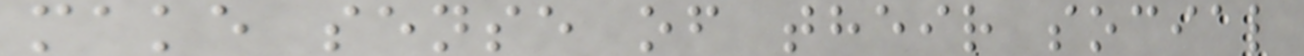make sense of their social
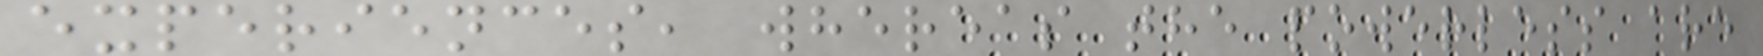experiences, whereas the powerless are
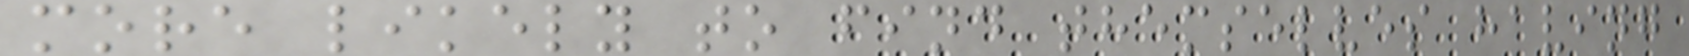more likely to find themselves having
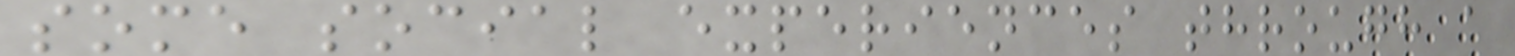some social experiences through a
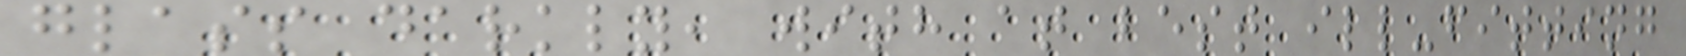glass darkly, with at best ill-fitting
